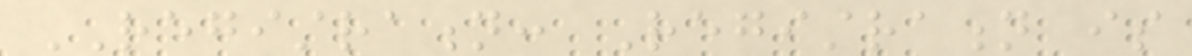REGISTRATION: Registration is
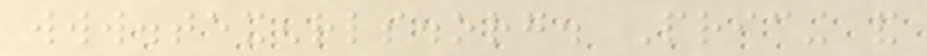www.texenrls.org. Pricing and
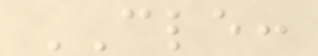CLE:
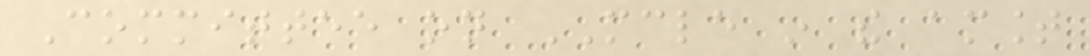Committee on MCLE in the amount
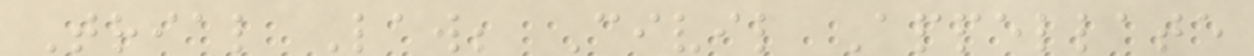Trial Law; Civil Appellate
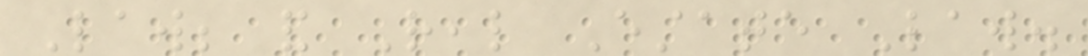Law; and Real Estate Law.
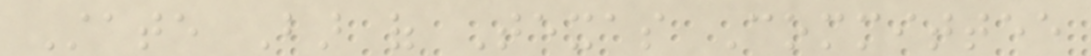State Bar of Texas Committee
